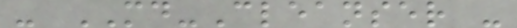- MD-Cleanser -
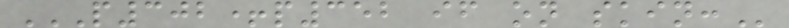P302+P352 IF ON SKIN:
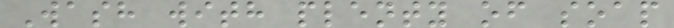Wash with plenty of soap
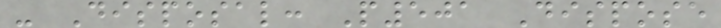- Disposal: P501 Dispose
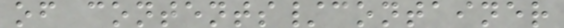of contents/container
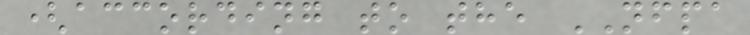(according to the NFPA
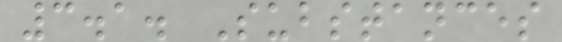3.1. Substances
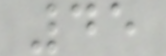45
